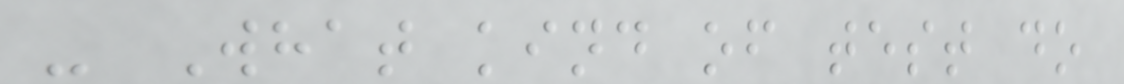- What kind of test do
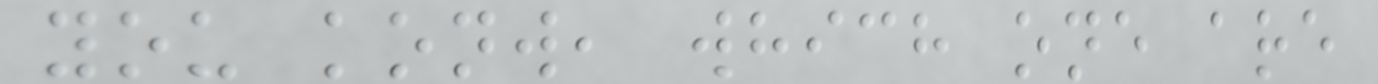you konw, which one are
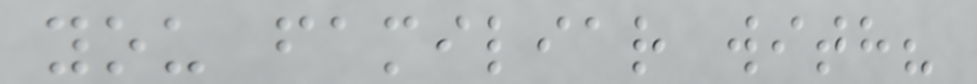you familiar with?
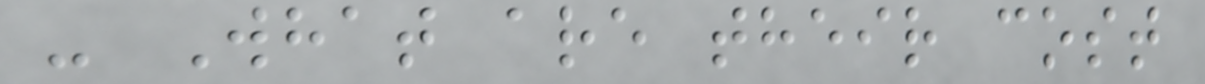- What are their cost
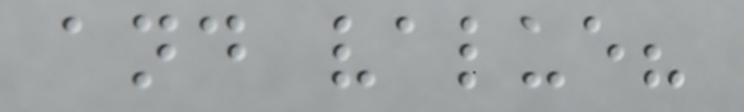and value?
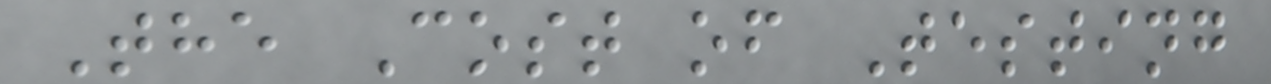The Cost of Testing
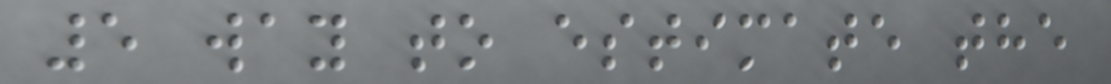5 way to estimate the
